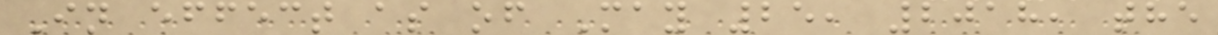In effect as of May 25, 2018, the
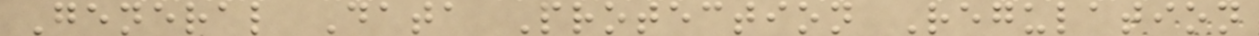General Data Protection Regulation
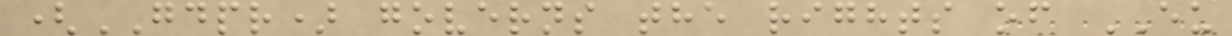(GDPR) governs the rights of EU
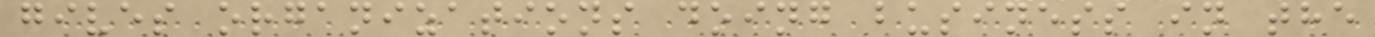gives organizations doing business in the
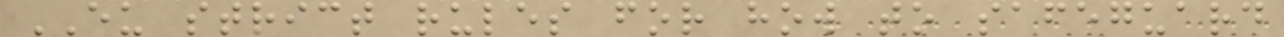EU strict rules for how to safeguard
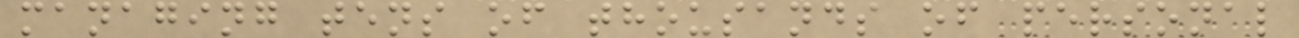managing tens of thousands of personal
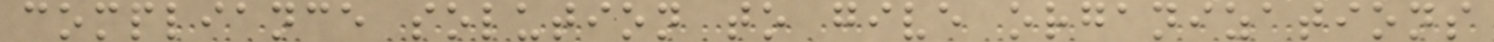compliance solution to give organizations
